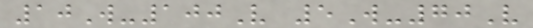10W-100V 5W-70V
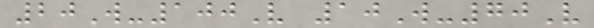20W-100V 10W-70V
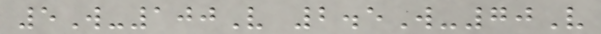5W-100V 2.5W-70V
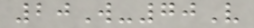20W-70V
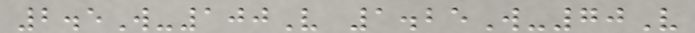2.5W-100V 1.25W-70V
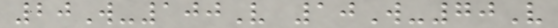20W-100V 10W-70V
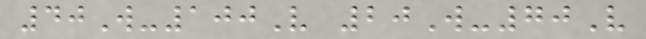40W-100V 20W-70V
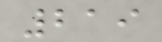219
